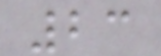23
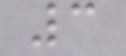3
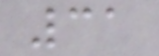31
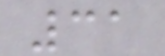31
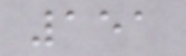151
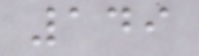149
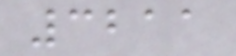3211
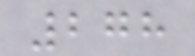278
